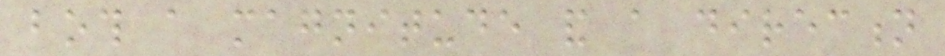both a magnitude and a direction
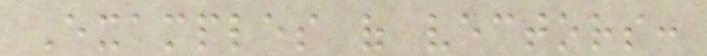Examples of vectors:
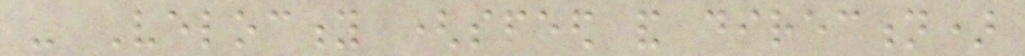- Velocity (speed and direction)
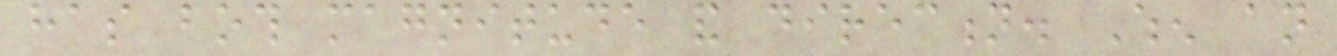has both magnitude and direction. When an
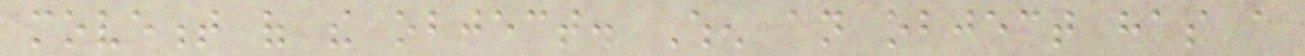movement of the object. When an object has a
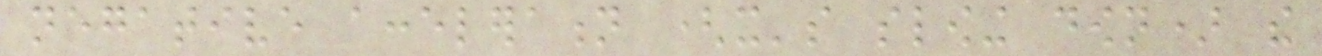negative acceleration (it's slowing down) the
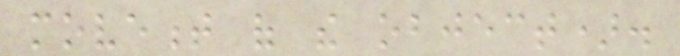movement of the object).
